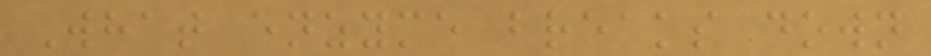What enzyme breaks down
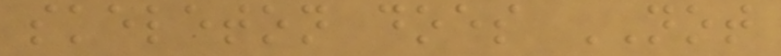skeleton does NOT
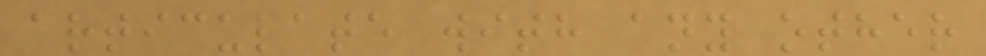articulate with any other
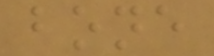bone
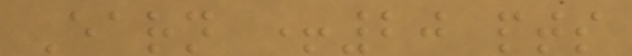Earn +20 pts
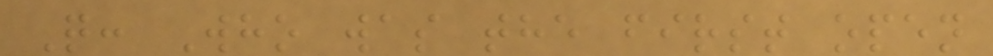Q: Who was the first open
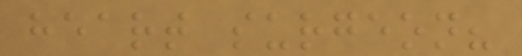heart surgeon?
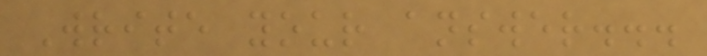Write your answer...
